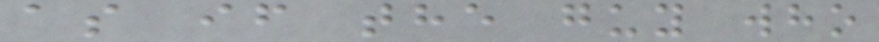as if the guy who
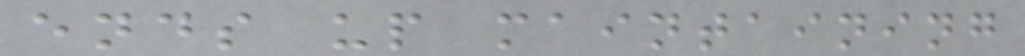ends up maintaining
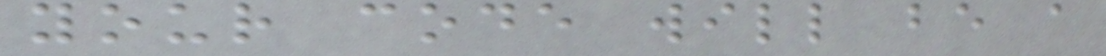your code will be a
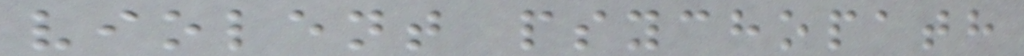violent psychopath
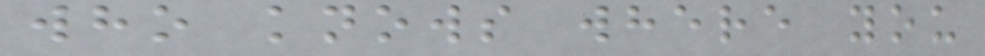who knows where you
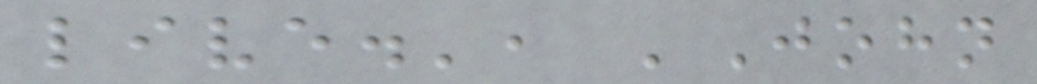live.', 'John
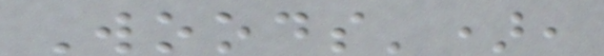Woods'),
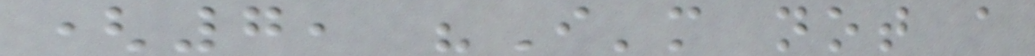(7, "I'm not a
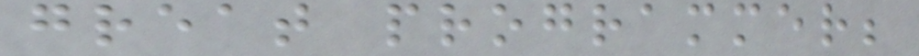great programmer;
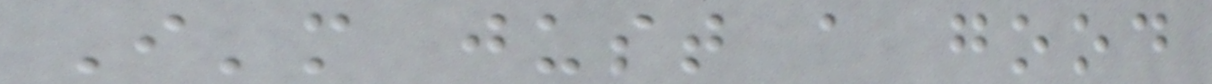I'm just a good
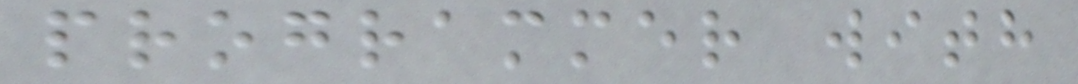programmer with
